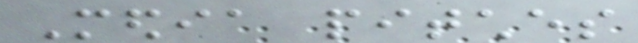Media pitches
